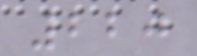220
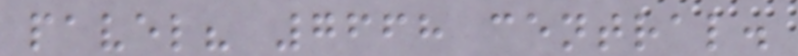pavel? 7668 central.
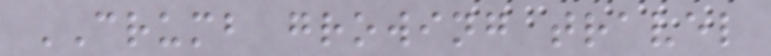CRUMB growing travel
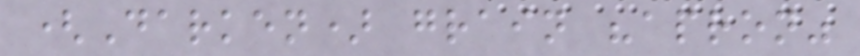(Darken) grain "apron"
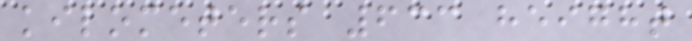kilometers 633 height
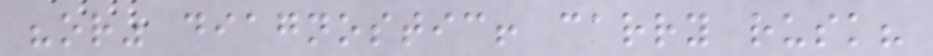"or" diagnostic! carry rusk?
